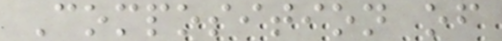Composition of
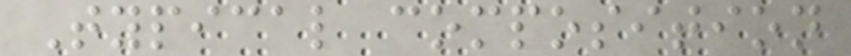Typical composition
